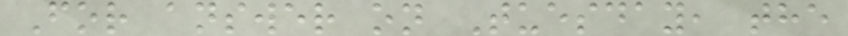For answer on Tuesday, the
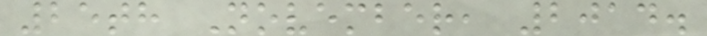25th November, 2014.
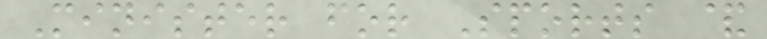Minister for Sports &
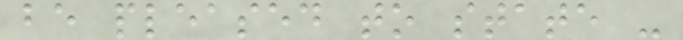be pleased to state -
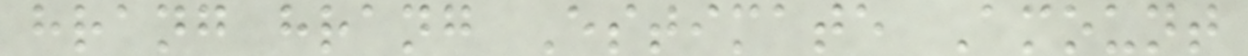hrang hrang Estimate Amount
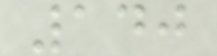140
